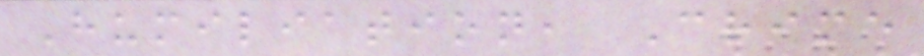Humiliation, Crime
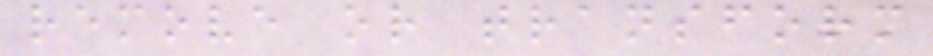remove or transform
